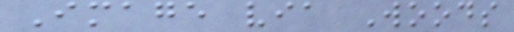Image via Woods
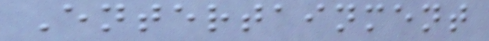Entertainment
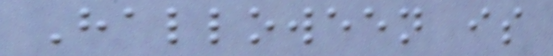Halloween is
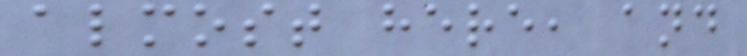almost here, and
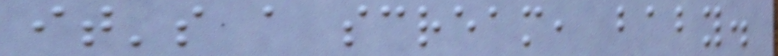it's a scream, baby.
